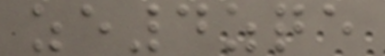ze4zqe
